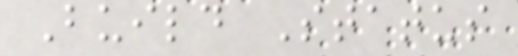Build Status
